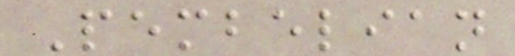Pembelian
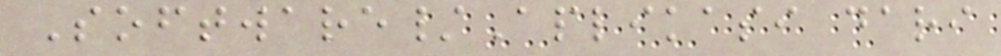Software/Aplikasi dari
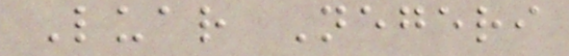Luar Negeri
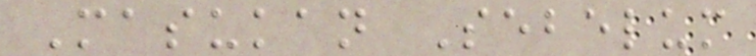Masukan Sebelum
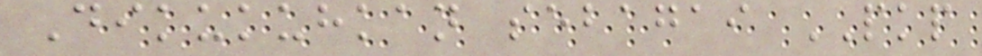Dikukuhkan sebagai PKP
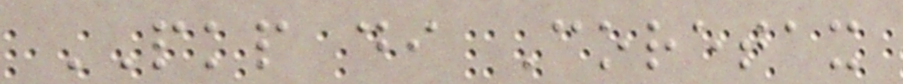PKP di Coretax
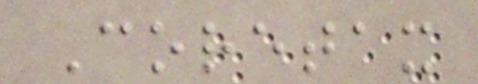Coretax
